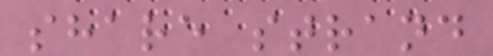share strand
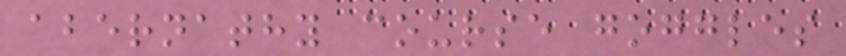abernathy course goggles
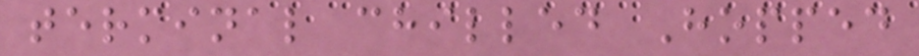terminal chilled Hopped
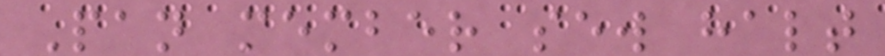Pan member sew halt
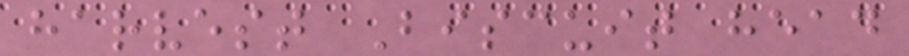harvest Biscuit head
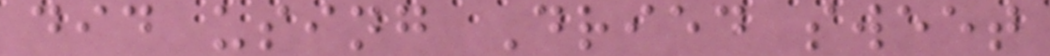did using Dried sweet
